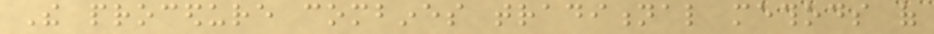The procedure combines traditional methods of
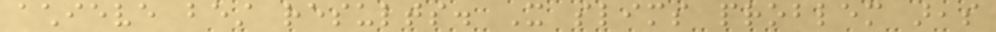achieve best results. It slims problem areas
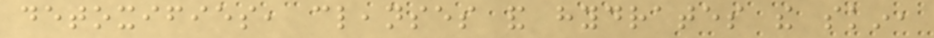detoxifies, cleanses and hydrates the skin,
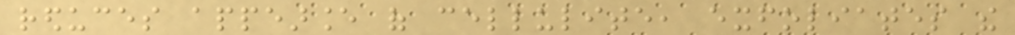reduces appearance of cellulite, exfoliates the
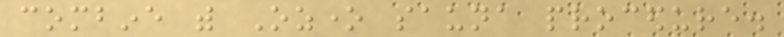combine with Ozone sauna procedure.
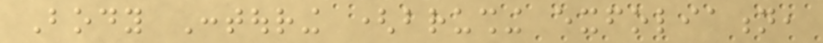Body Contouring (brushing exfoliation,
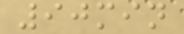90min
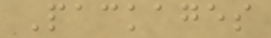Packages
